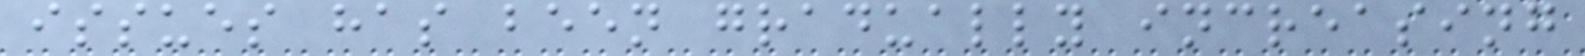issues has been gradually increasing
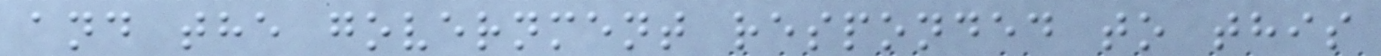and the government responded to this
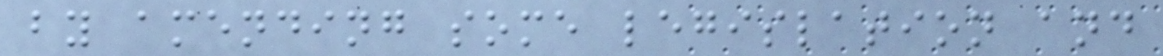by amending some legislation and
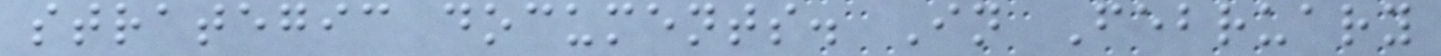strategic documents. In February
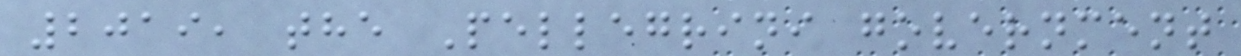2019, the Pellegrini government
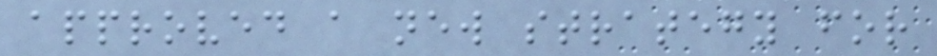approved a new strategy for
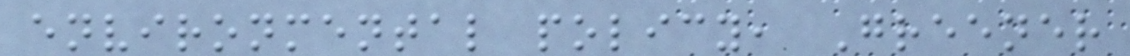environmental policy, Greener
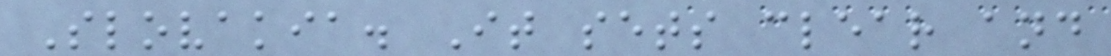Slovakia. It sets clear and
